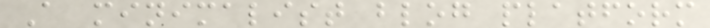A minimalist blog platform
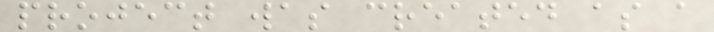project was created as a
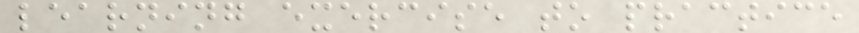learning exercise to practice
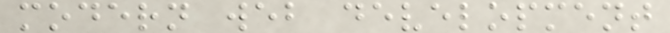modern web development
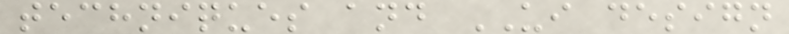techniques and UI design
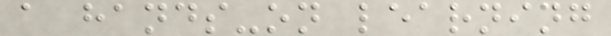a hands-on learning
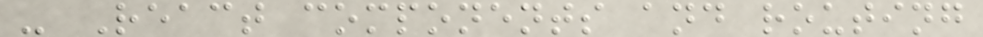- React components and routing
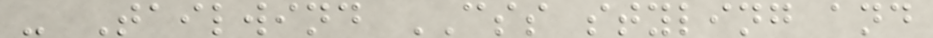- Tailwind CSS styling and
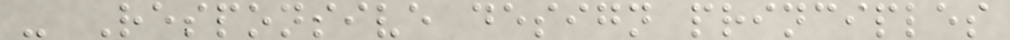- Responsive design principles
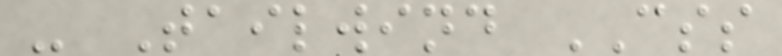- Tailwind CSS
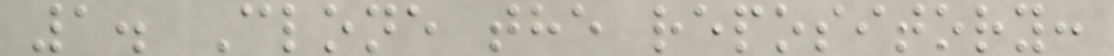1. Clone the repository:
